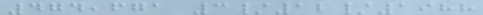474,671 3/12/1988
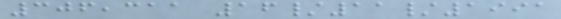306,311 16/11/1991
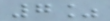7%
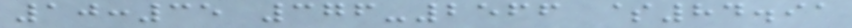10:35 376-2566 $84.91
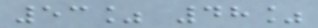53% 48%
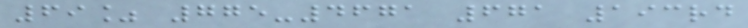69% 775-4671 671 193rd
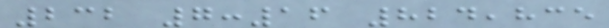232 7:16 824,835
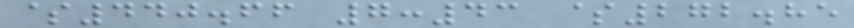$440.66 7:43 $272.85
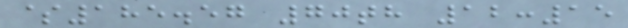$185.57 70th 12:15
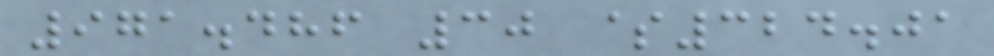971.486 30 $324.01
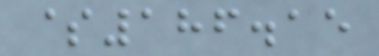$186.15
